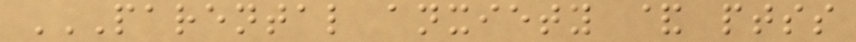PARENTAL ANXIETY & PTSS
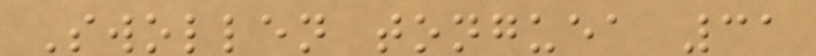Swollen tonguea 31
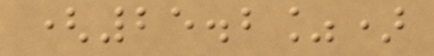(25.2%)
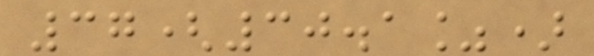37(30.1%)
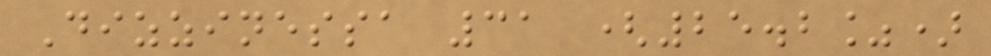Dizzinessa 31 (25.2%)
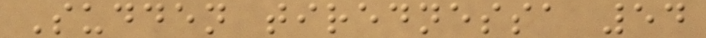Sudden tirednessa 54
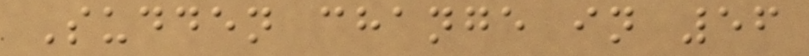Sudden change in 56
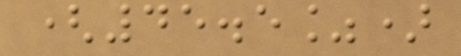(45.5%)
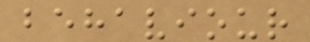behaviour
